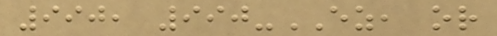990, 990-EZ, or
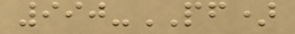990-PF)
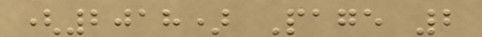(2018) Page 2
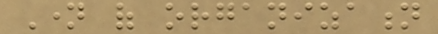Name of organization
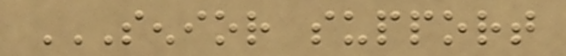SENIOR SUPPORT
